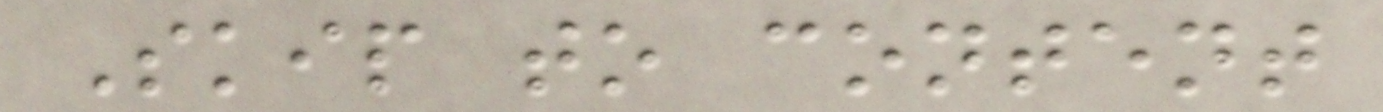Skip to content
